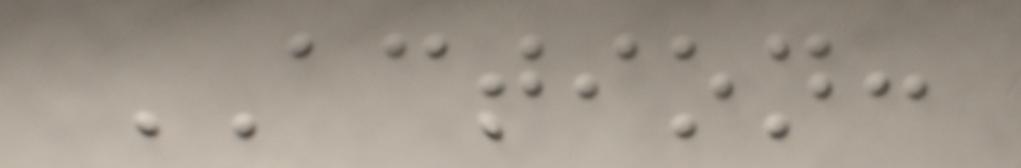ACTION:
